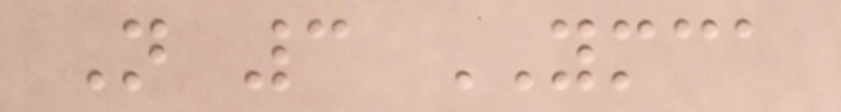N 3 YMCA
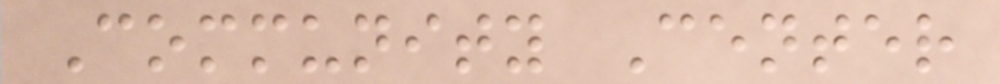Community Center
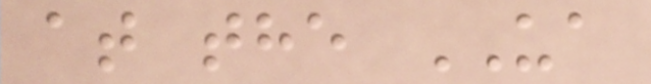at the UA
